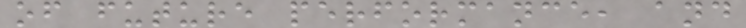of future performance, and
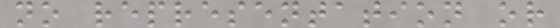no representation or
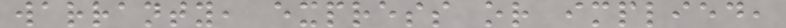warranty, express or implied,
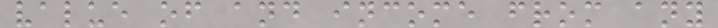value of and income from any
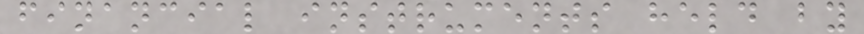financial instruments held by
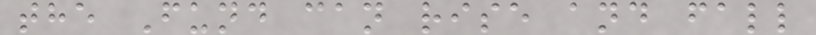the Fund can rise and fall
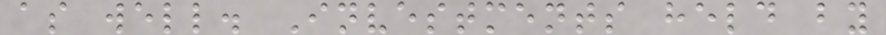as well. Investments held by
